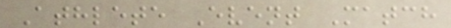Athlete Event Match
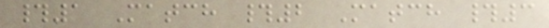#1 Match #2 Match #3
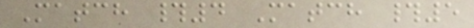Match #4 Match #5
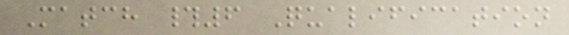Match #6 Qualification
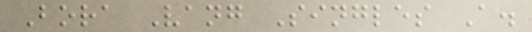Bora Vang Singles A.
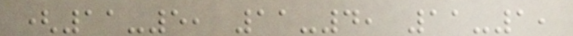(11-5, 11-4, 11-1,
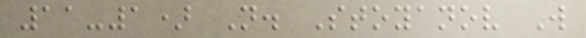11-1) N. Stoyanov W
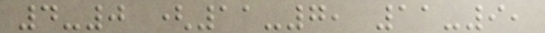4-0 (11-7, 11-9,
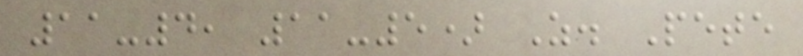11-4, 11-5) Z. Pete
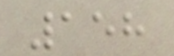158
